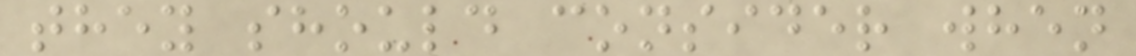they should consider when
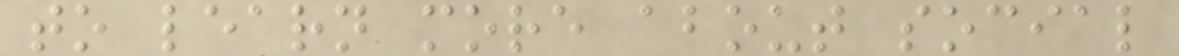to learn more about social
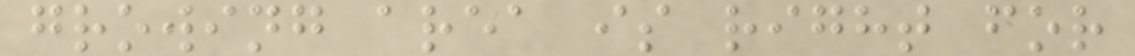growing area is right for
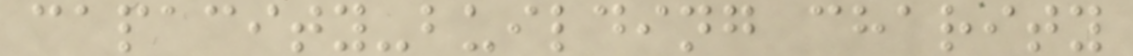capacity-building charity
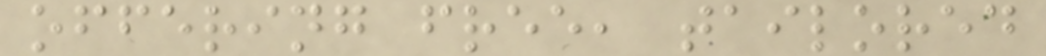offering free, tailored
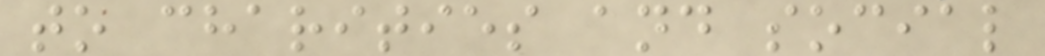to charities and social
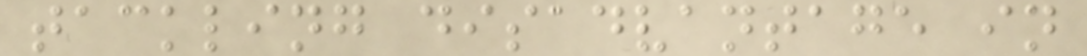tackling disadvantage in
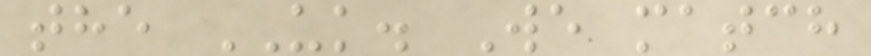the UK. We match
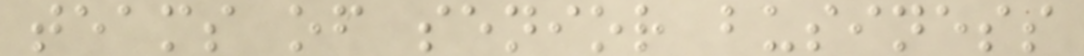teams of senior business
